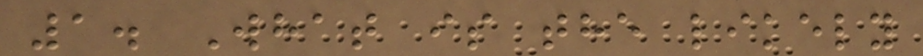1. What is the likely
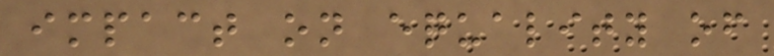impact on equality of
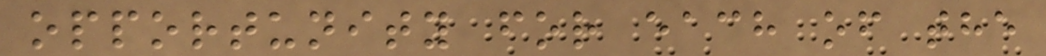opportunity for each of the
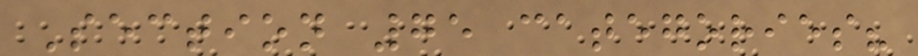Section 75 categories?
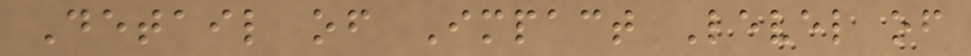Detail of Impact Level of
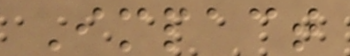Impact
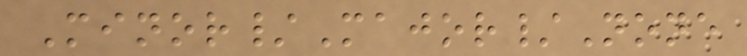Minor/Major/None
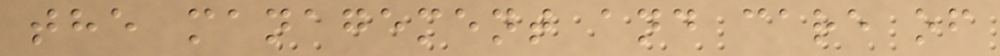the management and care of
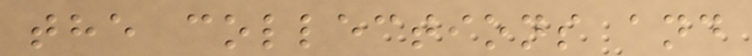the collections and
